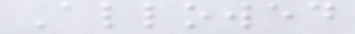Allowed
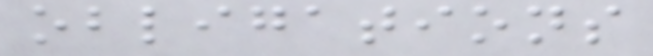obligations
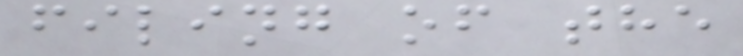filing of the
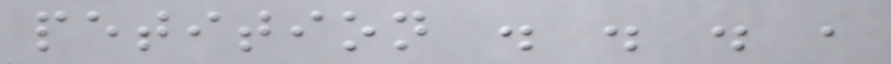petition . . . ,
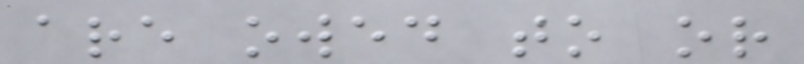are owed to or
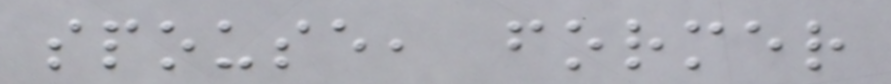spouse, former
